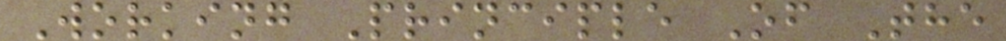Working Principle Of The
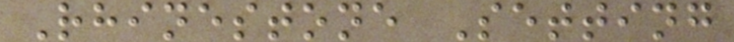Rhinestone Setting
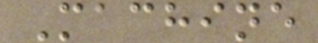Machine
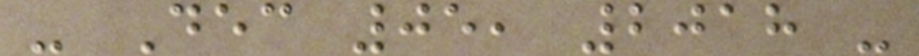- Dec 05, 2018 -
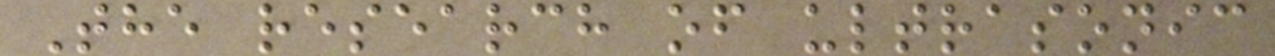The research of ultrasonic
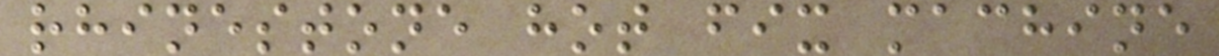rhinestone hot fix machine
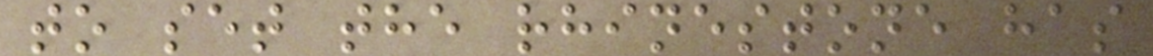to set the rhinestone has
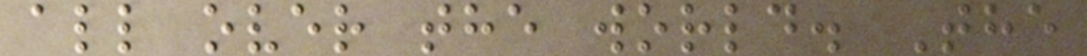all over the world. The
